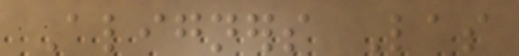Aligners Las
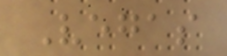Vegas
